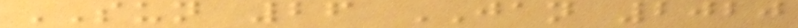SUN 26 JAN 2020
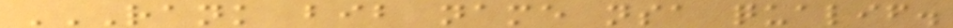RANK BIB NAME NSA QUALIF.
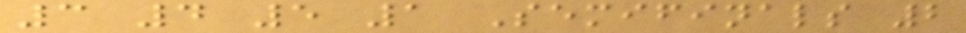3 4 5 1 Semifinals 2
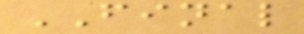FINAL
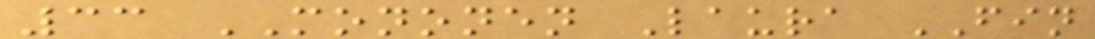33 MONONEN Laura FIN
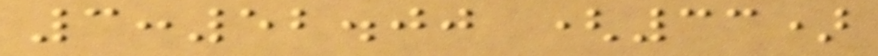3:52.00 (33)
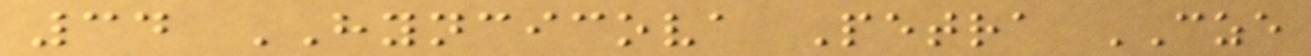34 HYNCICOVA Petra CZE
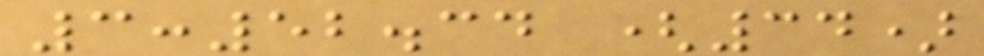3:52.34 (34)
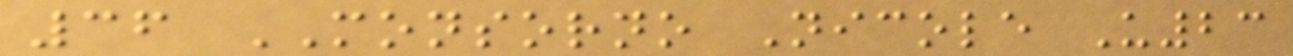36 MONSORNO Nicole U23
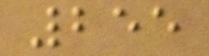255
